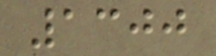1300
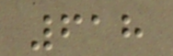618
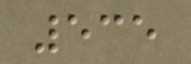535
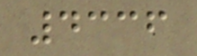4336
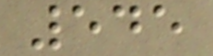545
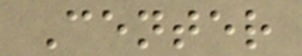Center
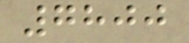7800
